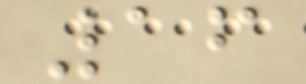16
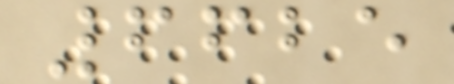6625
